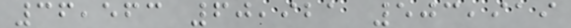36,563 60,921 503,919
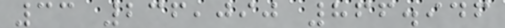33 236,090 866.946
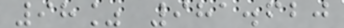98% 981.620
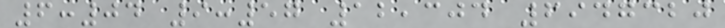6:04 9:57 12,304 6947320
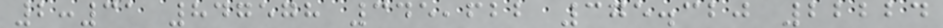2:31 847578 345,622 375.320 22224
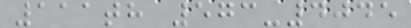111th 573-4045
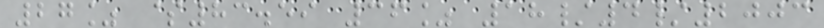27% $83.59 36% 18/4/2003
